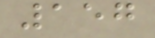157
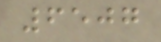6507
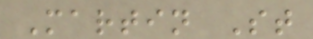Martin St
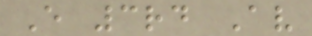E 3rd Av
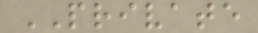PRIVATE
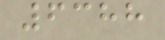6388
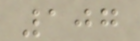107
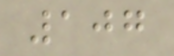107
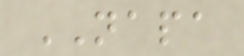NAPA
